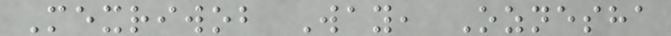Mexriwob Way, Oznesha
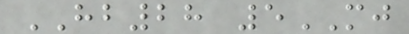HB28 5MJ
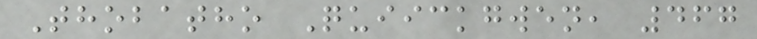Thobatho Quiickgwen, 467
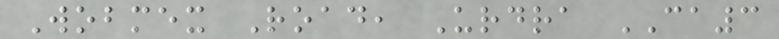Wobmex Road, Urdra CA3
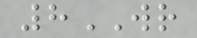8WR
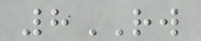8RW
